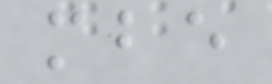mbe
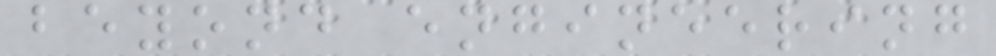beyond engineering
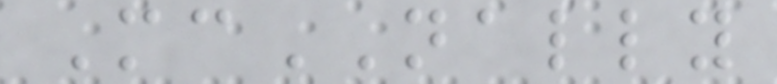McNALLY
